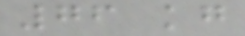76 kg
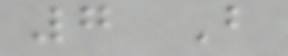7 B
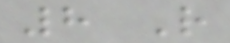8 R
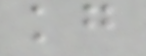kg
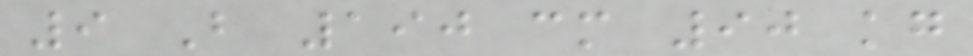9 B 190 cm 90 kg
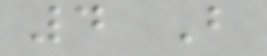4 B
